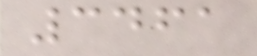3461
